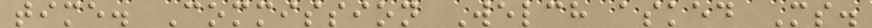time. Commission Welch asked Ms.
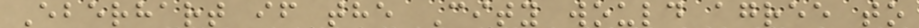Eberhart if the City would agree to
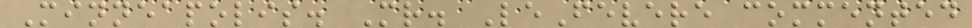Minneapolis. Mr. LeFevere commented
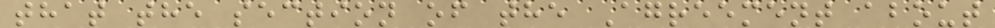that the section of the Agreement about
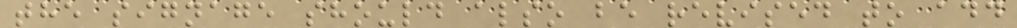the signage should also be revised to add
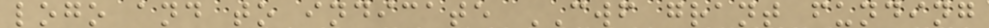logo and to indicate CWF grant funding
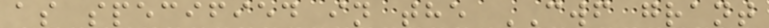as specified in the CWF grant
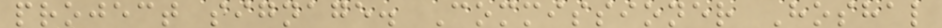project signage. Commissioner Hoshal
